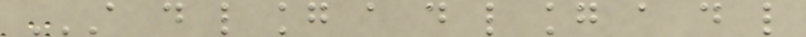A D L KG A D L KG A D L
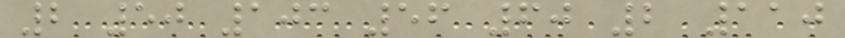2 50 103 56 60 2 110
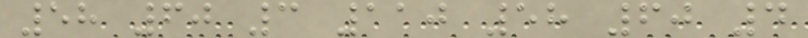58 60 3 110 58 60 4
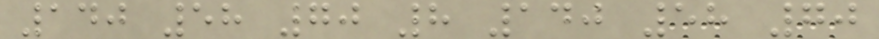140 58 70 8 140 58 70
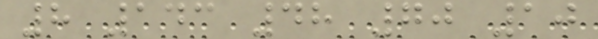8 143 48 70 10
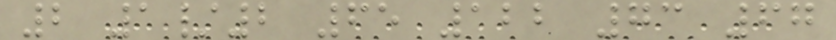2 1/2 65 122 73 67
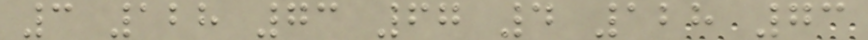3 128 73 67 4 128 73
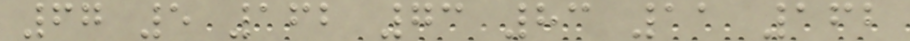67 5 162 73 83 11 162
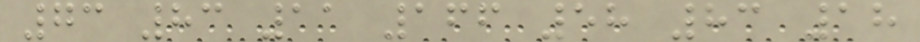73 83 11 166 58 83 18
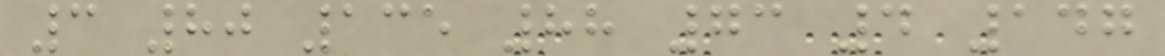3 80 135 88 73 4 147
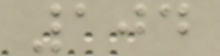104
